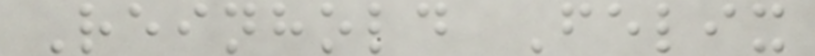Reinhold Felix
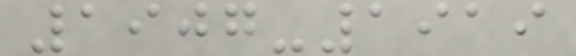1907-1919
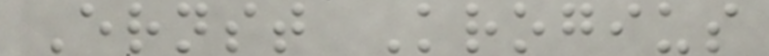Ernst Krogius
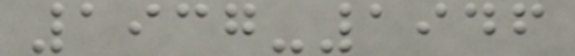1937-1946
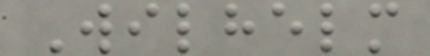Wilhelm
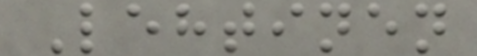Lehtinen
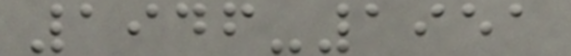1946-1951
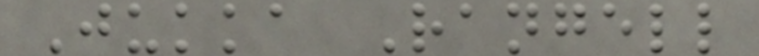Jukka Rangell
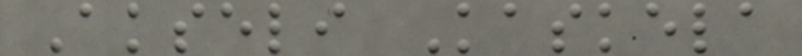Akseli Kaskela
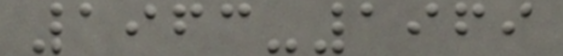1963-1969
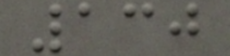130
